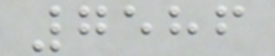7586
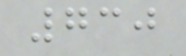730
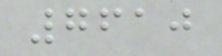7610
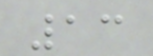13
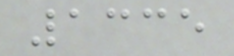1335
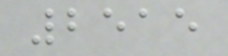2515
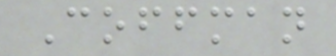Coffman
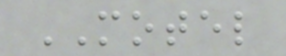MOTEL
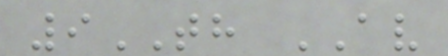9TH AV
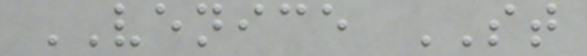VENICE ST
